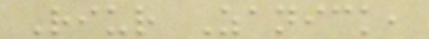Riur Zanick,
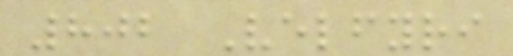802 Velfyri
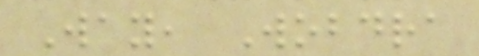Way, Wobdra
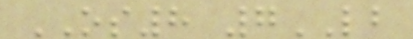OS8 7LB
